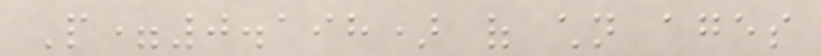P=0.198) of children ages
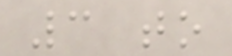3 to
